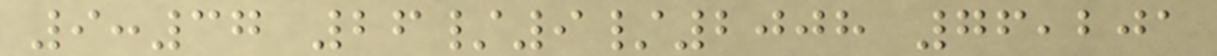9:37 26/9/2008 76,201
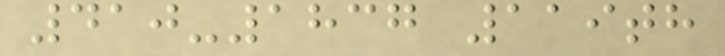410-1837 119th
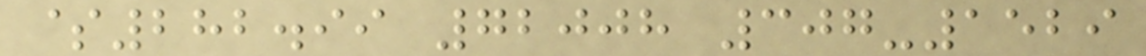$282.99 72008 307-1529
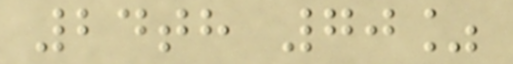24th 70%
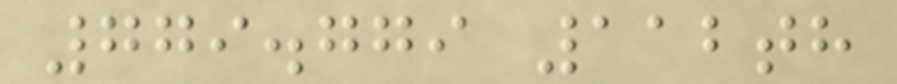779.779 112th
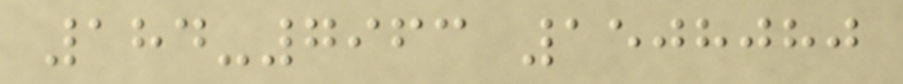184-7963 1508080
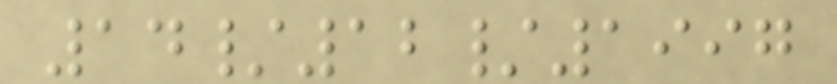14/12/1997
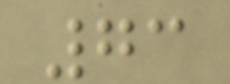73
